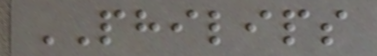PHILIPS
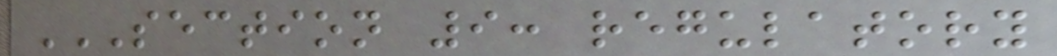SECTION 9: REGULATORY
